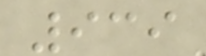939
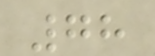78
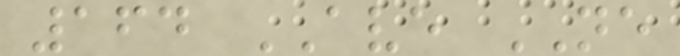164 AVE NE
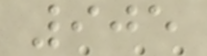905
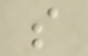s
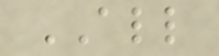ALL
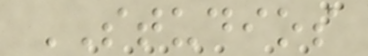STUDIOS
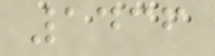1436
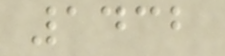1432
